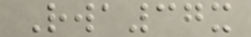Rwa37x
